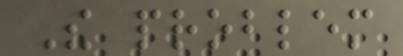The problem
